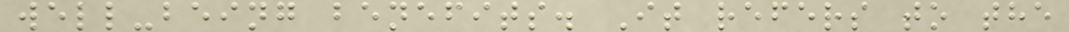well-being benefits. It refers to the
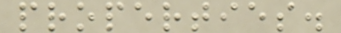properties.
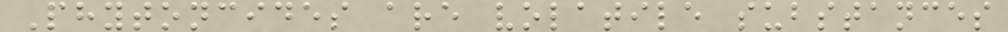Phytoncides are volatile substances
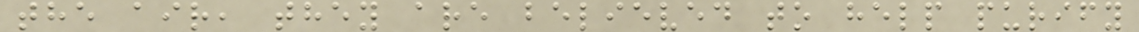the air, they are believed to help purify
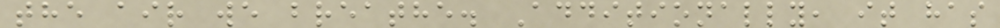the air we breathe. Additionally, it has
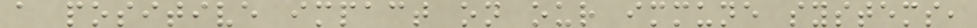a positive impact on our immune systems,
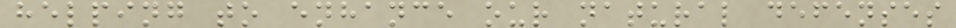helping to enhance our natural defenses
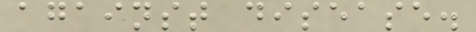against disease.
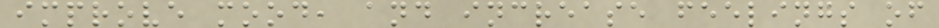improve mood, and increase feelings of
